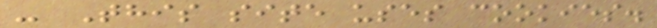- This site uses cookies.
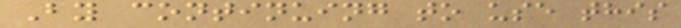By continuing to use this
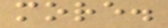more.
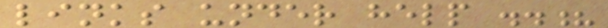links under help ..?
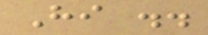Hi ..
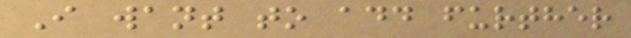I want to add further
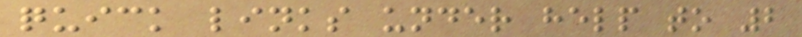quick links under help to 2
